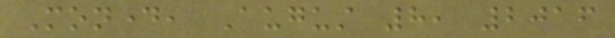Monday, August 8, 2016
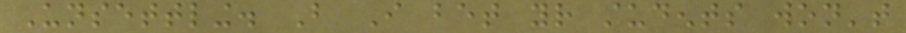Unsettling. But I bet your students won't
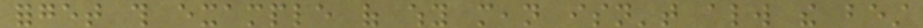forget this example of why mean isn't always the best
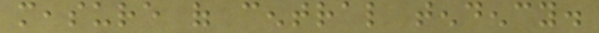measure of central tendency.
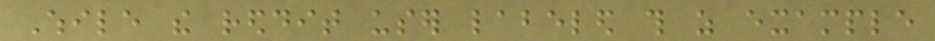While the reddit user labeled this as example
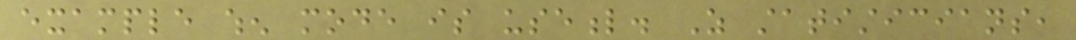example when mode is useful. As statisticians,
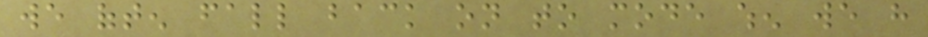we often fall back on to mode when we have
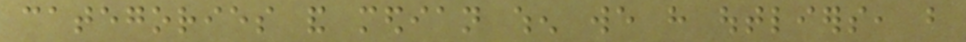categories and median when we have outliers, but
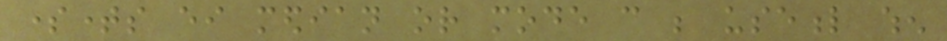sometimes either median or mode can be useful when
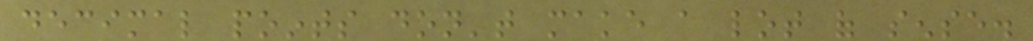decimal points don't make a lot of sense.
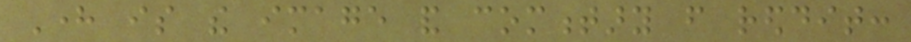Here is the image and commentary from reddit:
